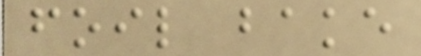foil bake
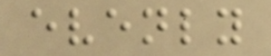evenly
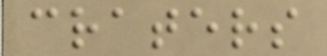craters
